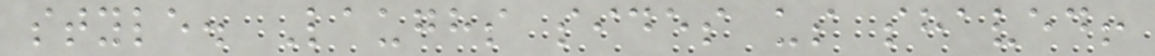style. Laughs sides us shaved!
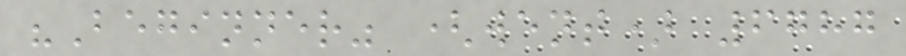"Beginner" (went) 6787
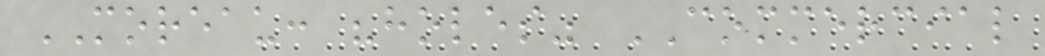MOREAU: "holes" COMMERCIAL
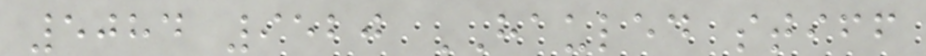5084 9520 HAULED stiff
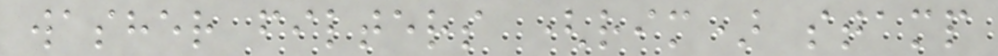washer filters (rim) stamp
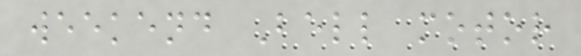weekend Bell motor
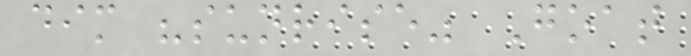dim "sunrise" Goat
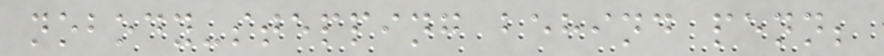nobody-stepping behind penn;
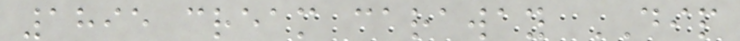1895 cream caraway DIP
